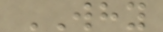WHY
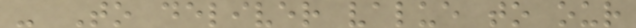- To deliver value to our
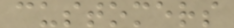customers
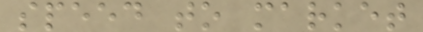speed to market
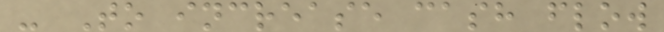- To increase cash flow
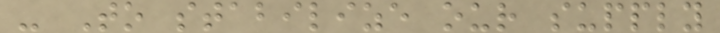- To stabilize our supply
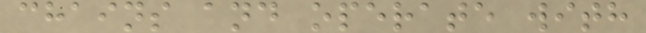chains and operate with
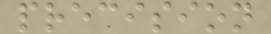precision
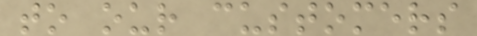to our customers
